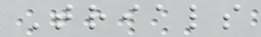Trials
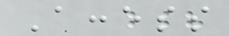Access
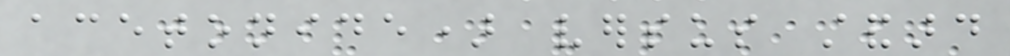acetonide) versus standard
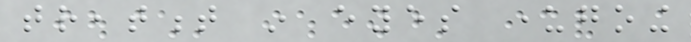treatment in eyes undergoing
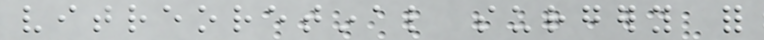vitreoretinal surgery for
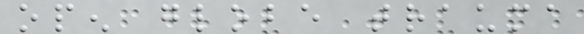open globe trauma
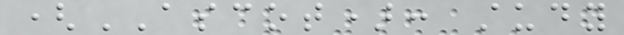(ASCOT): study
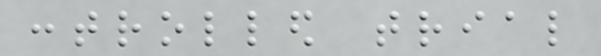controlled trial
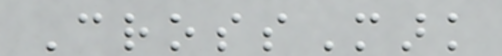CrossMark
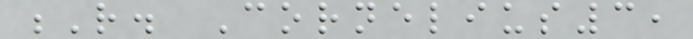R. Cornelius3,
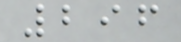296
